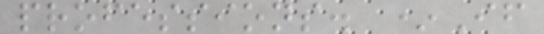professions. *If
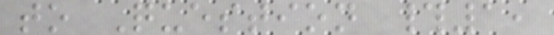to Question #1,
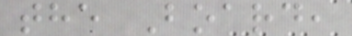the Board,
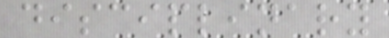disciplinary
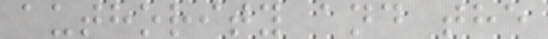authority and the
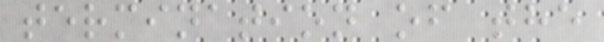termination of the
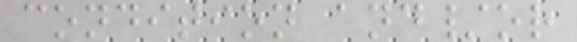condition and/or
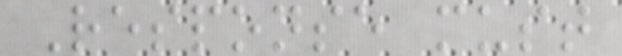Response must
